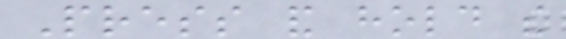Press and hold the
